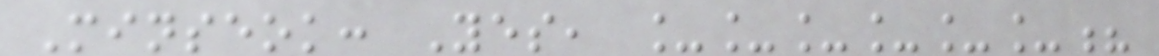Minseok: Yes, ______?
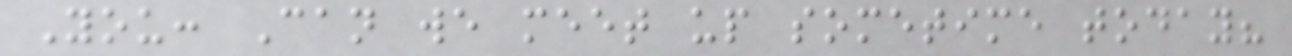You: Can we meet up sometime today?
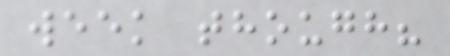week though?
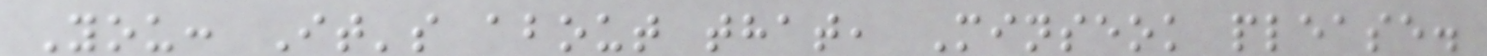You: It's about that, Minseok please.
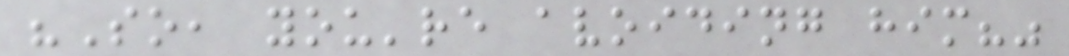"So, you're avoiding him?"
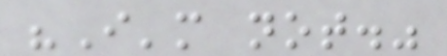"I'm not."
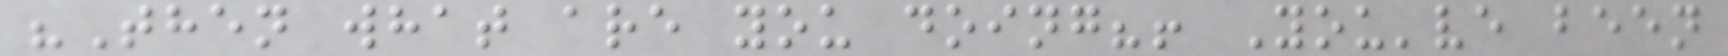"Then what are you doing?! You've been
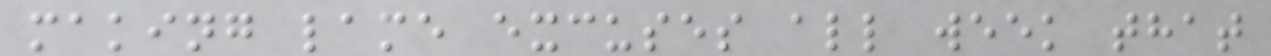making lame excuses all week that
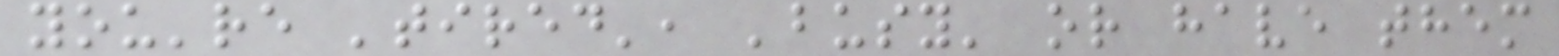you're 'tired', 'busy' or have them
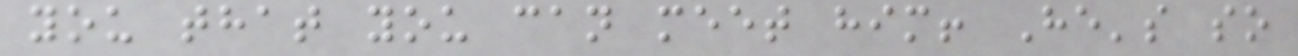you that you can meet him! He's so
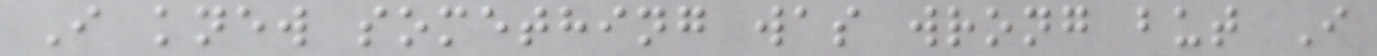I knew something was wrong but I
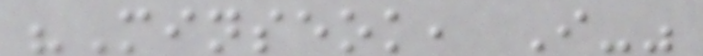"Minseok, I-"
